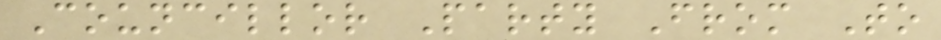Councillor Party From To
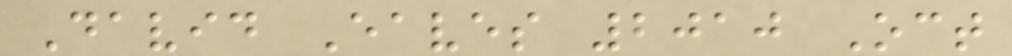David Eaves 2010 Oct
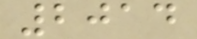2014
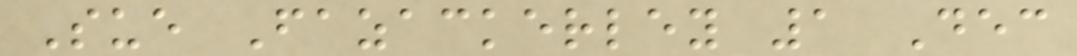Sue Fazackerley 1 Dec
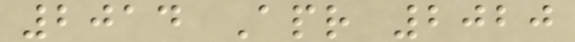2014 Apr 2020
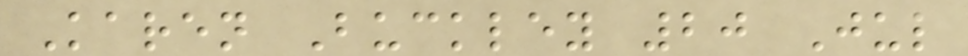Karen Buckley 20 Jul
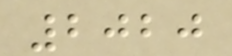2020
